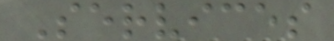Services
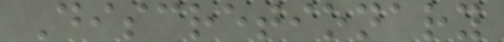Discretionary
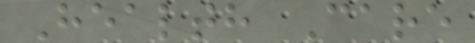Health Care
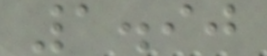1.90
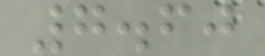7.60
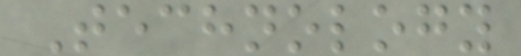Technology
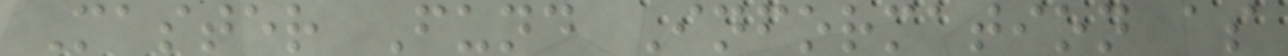Master Fund Information as
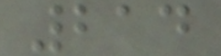214
